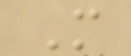M
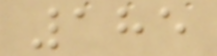185
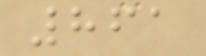861
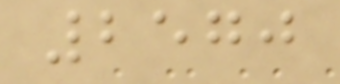2570
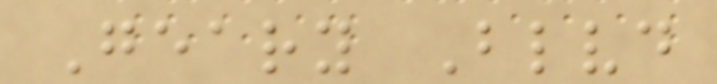Geary Blvd
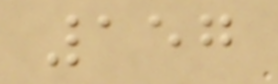157
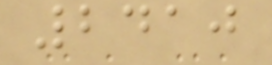2410
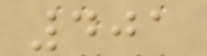401
